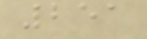251
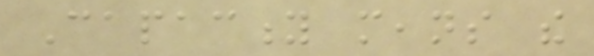Capacity means the
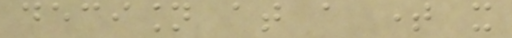decision at a time it
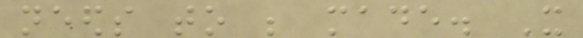needs to be made. It
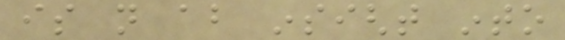is not about insight into
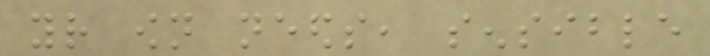your own needs, sensible
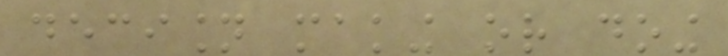decision making or doing
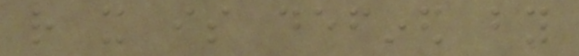rather it is defined by
